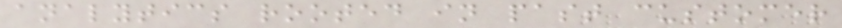analytics rooted in past customer
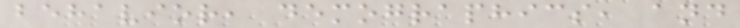behavior, demographics, and
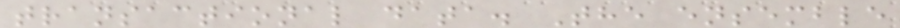transactional data. The ensemble
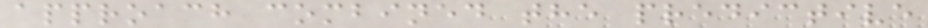approach combined the predictive
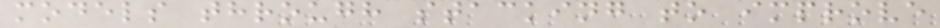models through stacking to improve
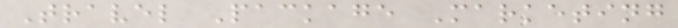Travel Package Marketing
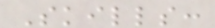Skills:
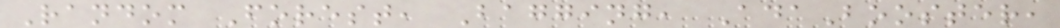Random Forest, Bagging, AdaBooster,
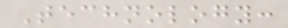Technology:
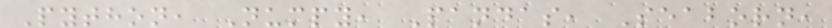Python, Numpy, Pandas, Seaborn,
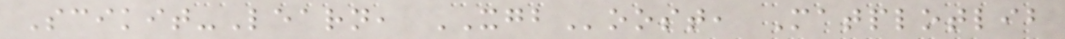Scikit-Learn, XGBoost, Matplotlib
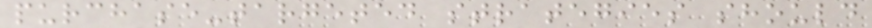purchase-targeted strategies should
